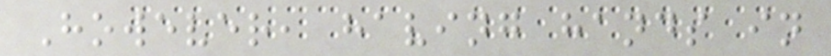However, having hands in
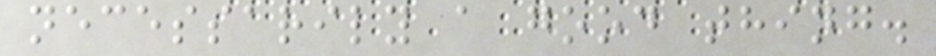necessarily a good thing.
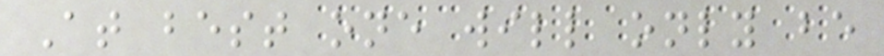At best one will only be
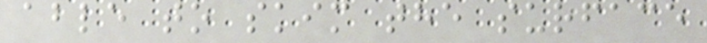able to skim the surface
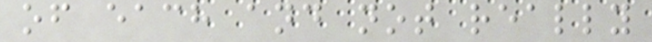of each and not really
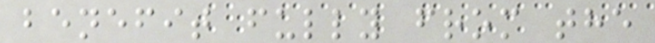benefit fully from the
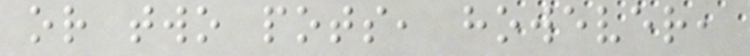or two pots, however,
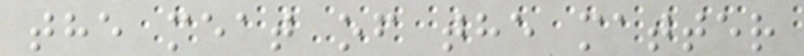the meat of the matter
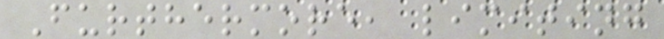Furthermore, limiting
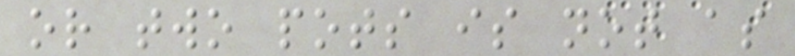or two pots is not as
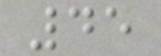45
